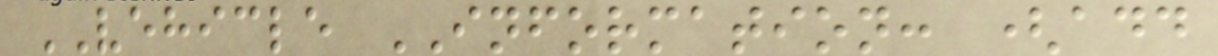VEHICLE INFORMATION: (add
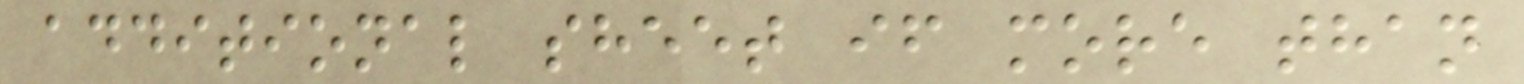additional sheet if more than
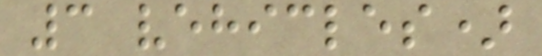3 vehicles)
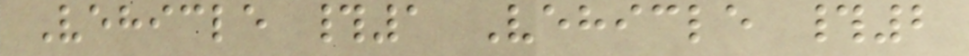Vehicle #1 Vehicle #2
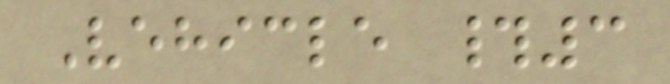Vehicle #3
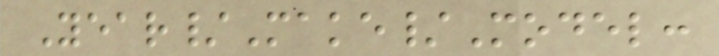Year/Make/Model:
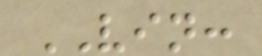VIN:
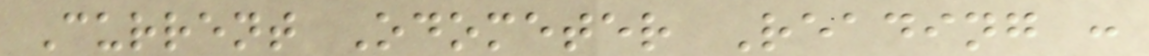Current Odometer Reading :
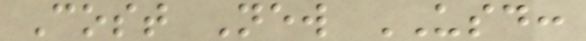Cost New USD:
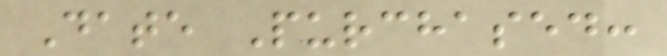Date Purchased:
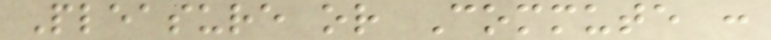Pleasure or Commute :
